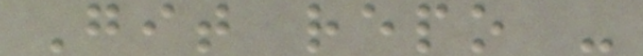Git repo -
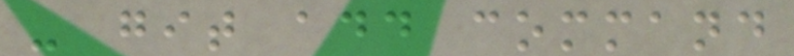- git add command
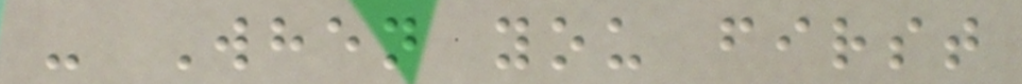- When you first
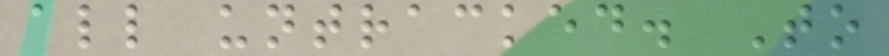all untracked. To
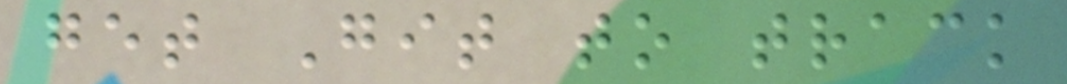get Git to track
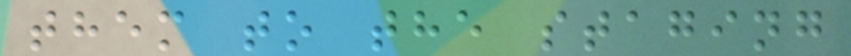them to the staging
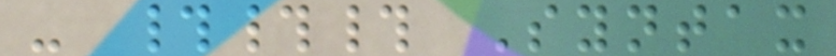- ### Syntax
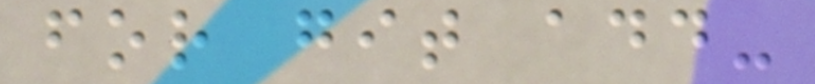for git add-
